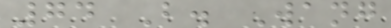74 B. Wang
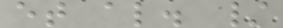et al. /
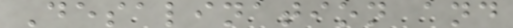Desalination and
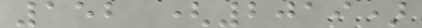152 (2019)
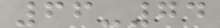66-74
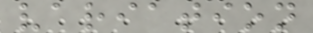variation
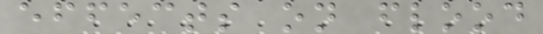effects on flood
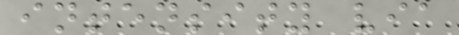intensity via
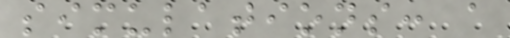simulations: a
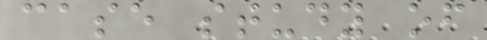case study of
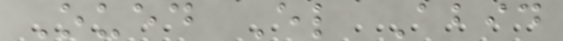Oued El Abid
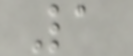1
